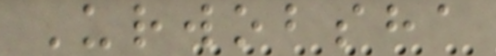Urwobsha
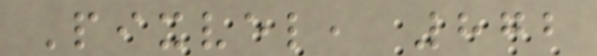Pixvel, 872
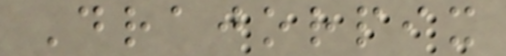Drajorpix
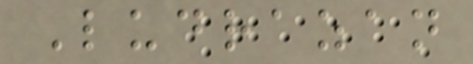Ludrazan
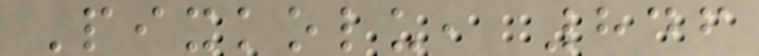Pixkolu, 846
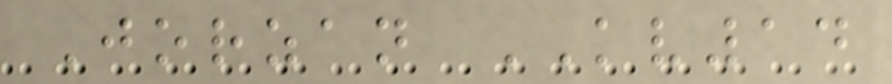Jorzan KV14
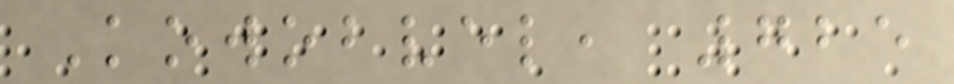Kowobvel, 725
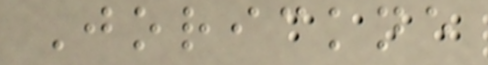Jorickne
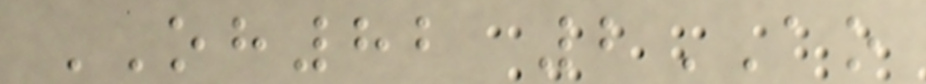OH82 2AO
